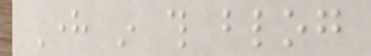Here in this blog
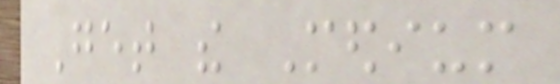Get the Medium
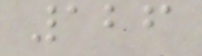126
